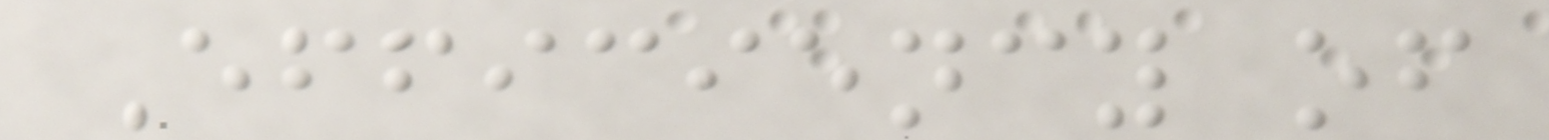Efficiency of
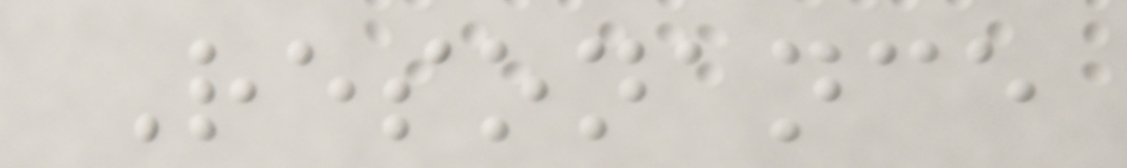Resonance
